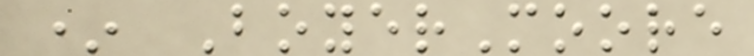* BoyerMoore
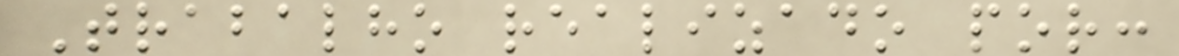Trabalho realizado por:
